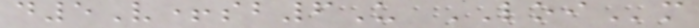d5V+sb6U LOIm
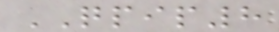QPIP8
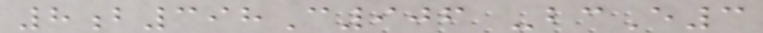8b398C906 -bcE3
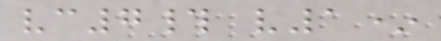vc7# v1*
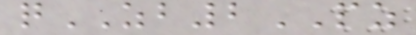qZB2PZ
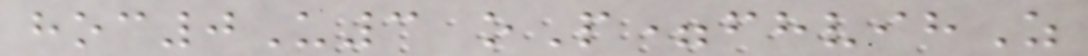hoc0U3 oP=fhvihZ
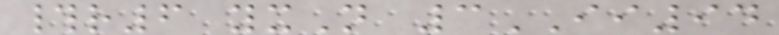#r6 yxN 3II94
